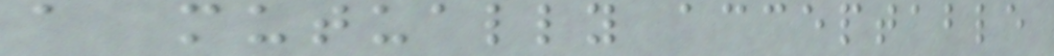a mutually acceptable
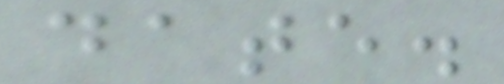date.
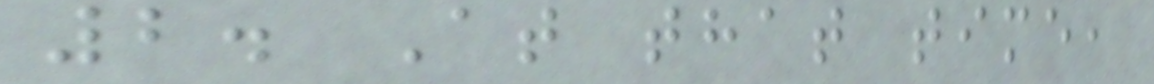2. At that time,
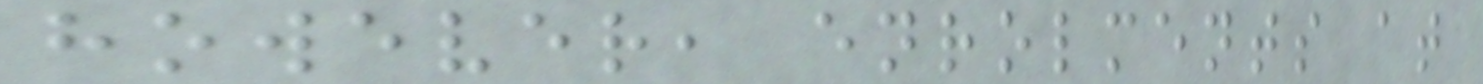however, enrolments at
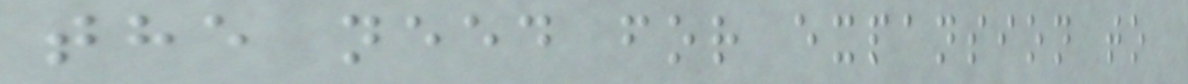the need for expansion to
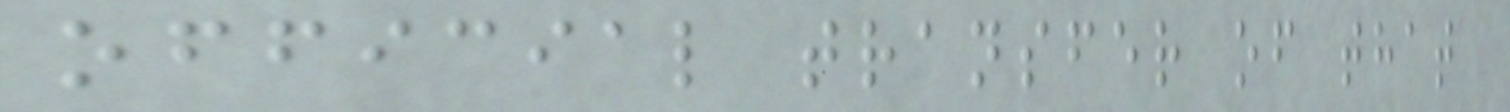official transfer of that
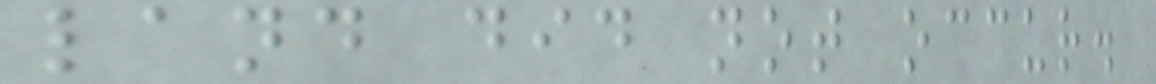land did not occur.
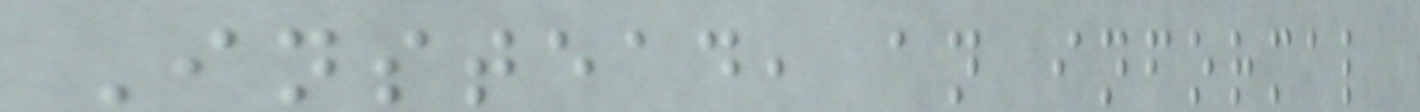Instead, an informal
